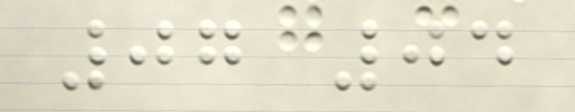07 04
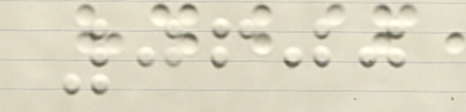0600
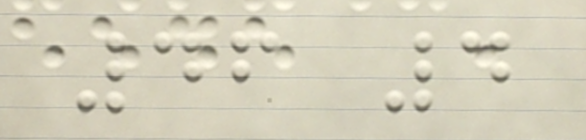46 4
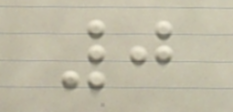0
